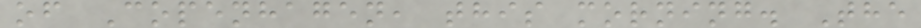of Copenhagen, this morning. The
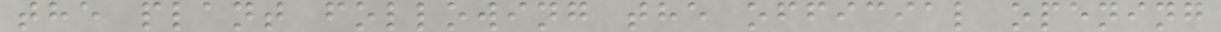the plant following the official opening
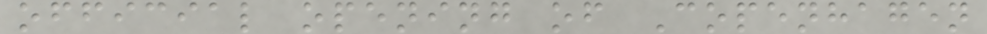official opening of Copenhagen
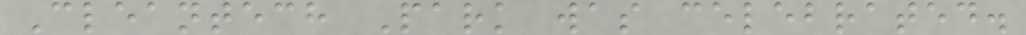Cleantech Park was celebrated.
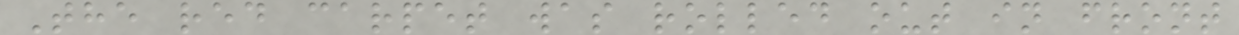The red carpet was rolled out in front
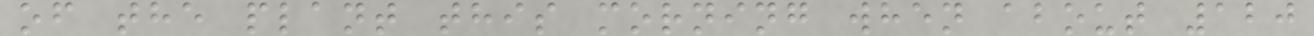of the plant this morning when about 120
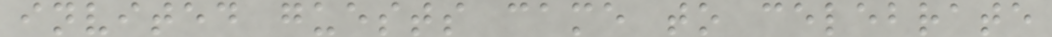invited guests came to celebrate
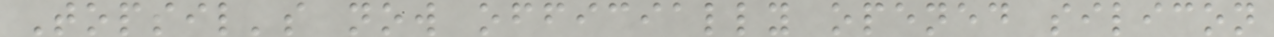Topsil's now officially opened silicon
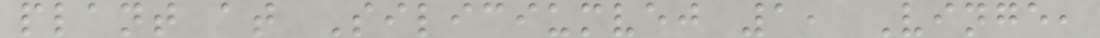plant at Siliciumvej 1, Vinge,
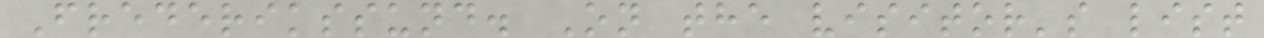Frederikssund. On the visitor's list
